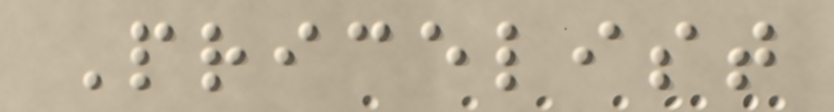Pricelist
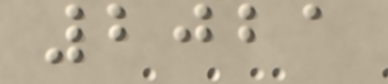2021
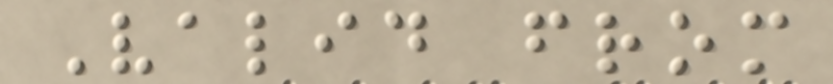Valid from
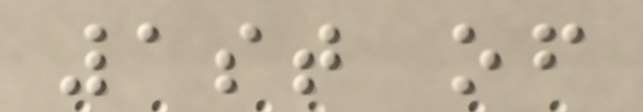1st of
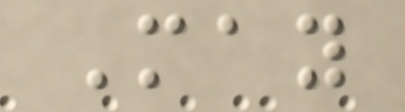May
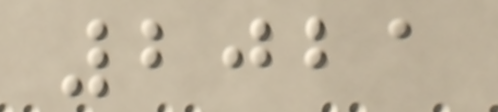2021
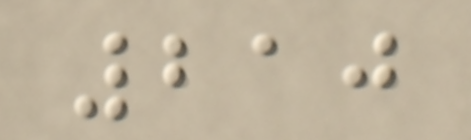210
